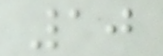10
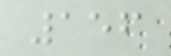156
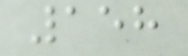158
